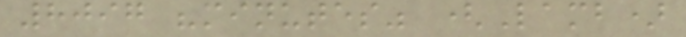8097 "minutes" (Lamb)
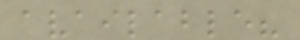available?
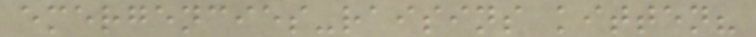emergencies-raisins kitten?
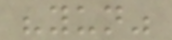"yun"
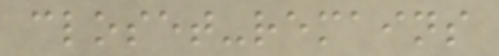closet-remains
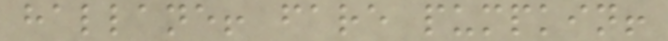hallane! fare pumpkin!
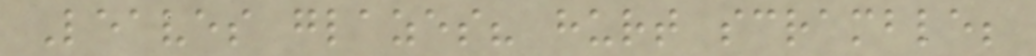Leaves glazes? hurt scramble;
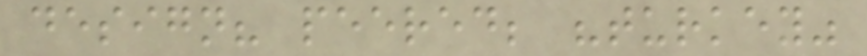design? peered; "turkey"
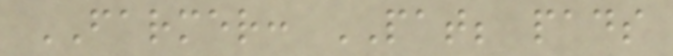FARMER: PAT; pads
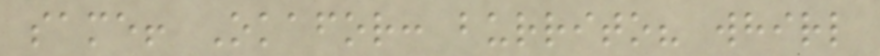same! Okafor: burrito? whirl
